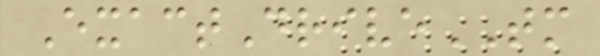ExactDriveTM
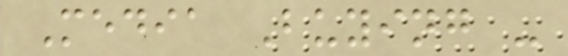Media Buying -
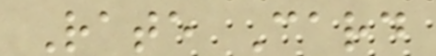Rate Card
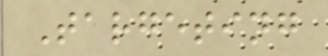Targeting
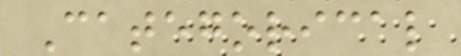Categorical
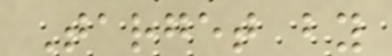Target by
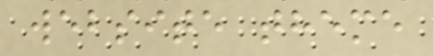website theme
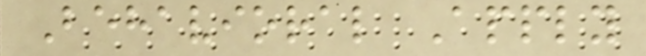Behavioral Apply
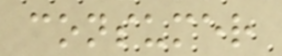consumer
